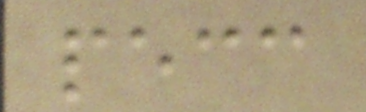pecc
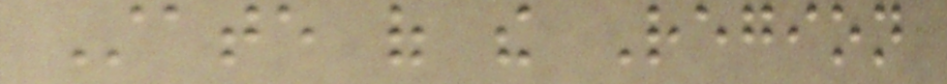State of the Region
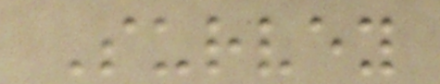Survey
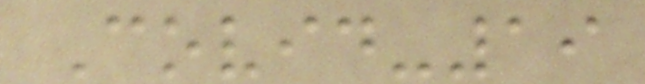Covid-19
